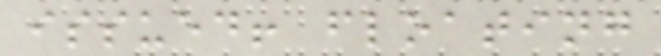issued! floating
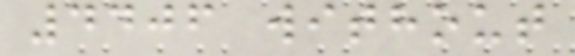4406 without
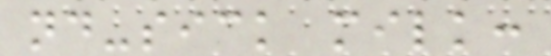nd-sick milk:
